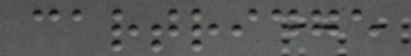cartridge
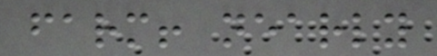farm! nearly
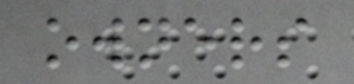owners
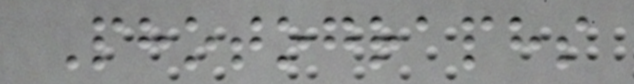Photographs
